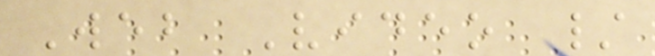Web Video /
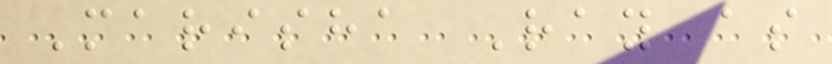Marisha Ray as
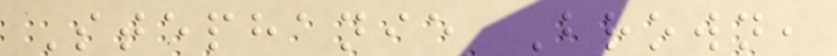Stephanie Brown,
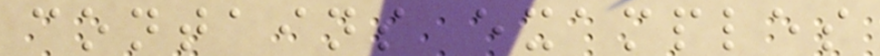contains examples
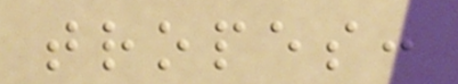tropes:
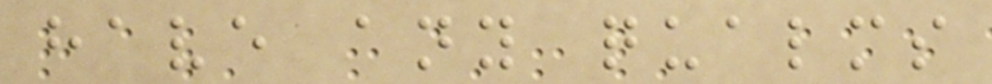have any qualms
